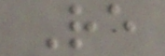Re
